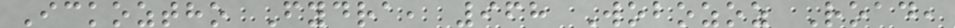Ickoztho Fydra, 968 Wobozoz Road,
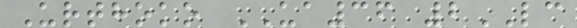Urthoko UA36 2LC
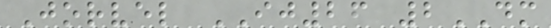Jorvel IJ26 2DM
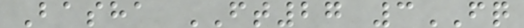Basha FT27 3FQ
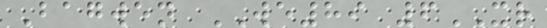Bagwen WE89 6XR
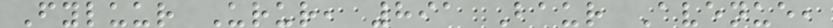Fyluur Urur, 891 Baur Avenue,
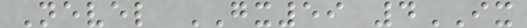Nevel GX59 4IX
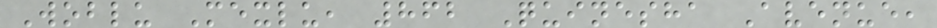Woblu Mexlu, 862 Quinesha Avenue,
